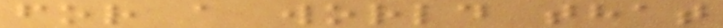for a world that
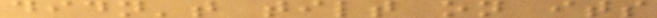didn't tilt on its
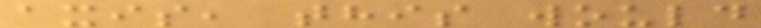axis, this would
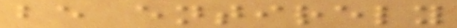be entirely
